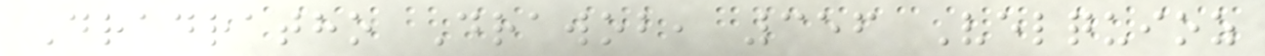Dradratho Drawob, 356 Velquioz
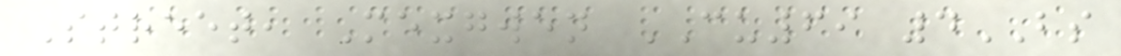Street, Mexgwen CU69 4BS
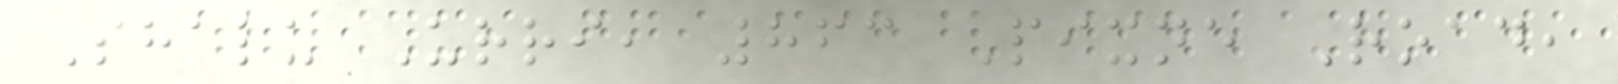Shalu Urri, 863 Pixne Road,
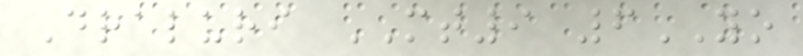Draluri MT9 6YO
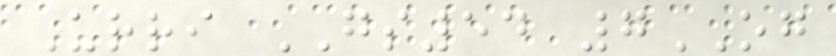Urri GS54 7OG
